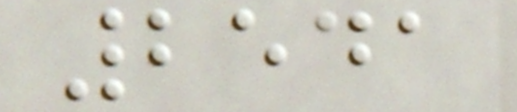2541
